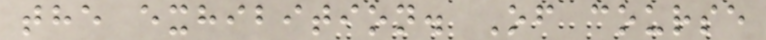the exhibition. Of course
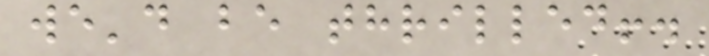we'd be thrilled!.
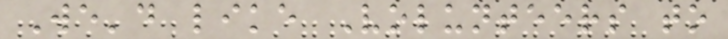We'd like Volunteers to
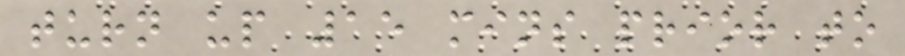turn up 15 mins prior to
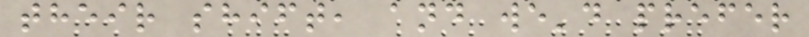their shift, and we'd prefer
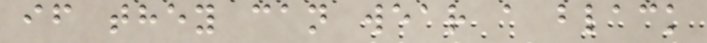if they can wear a black
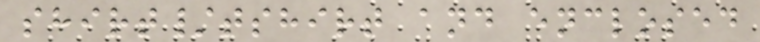shirt/tshirt and enclosed
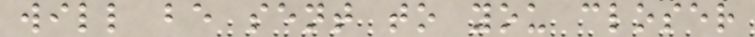will be sent to you closer
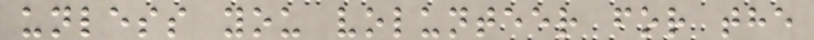unless you volunteer for the
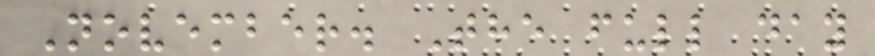November. The full day
